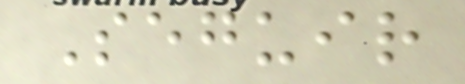Seguir
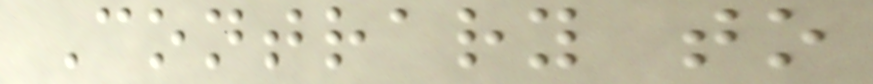Contrary to
